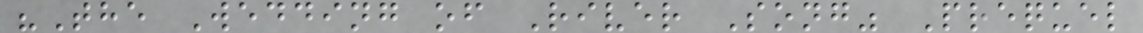"The Wedding of River Song" Prequel
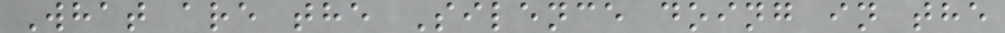What are the Silence doing in the
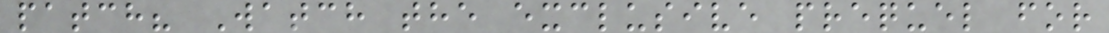patch? Watch the exclusive prequel for
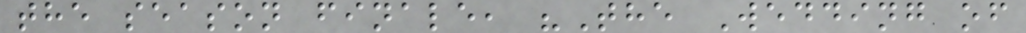the season finale, "The Wedding of
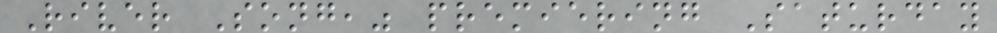River Song," premiering Saturday
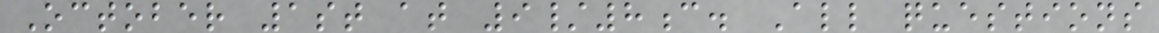October 1st at 9/8c. All questions
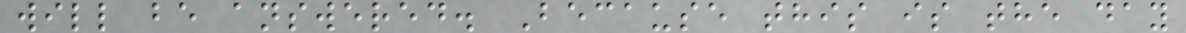will be answered. Because this is the day
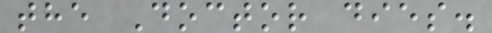the Doctor dies.
